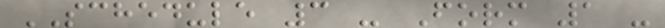SCHEDULE 3 - Form 1 -
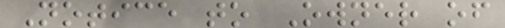Notice to Owner of
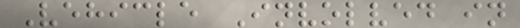Vehicle Involved in
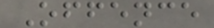Offence
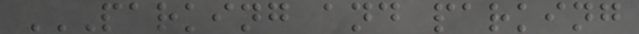PARKING AND PARKING
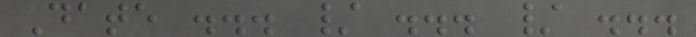Date ... / ... / ...
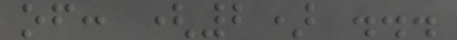of: (2) ...
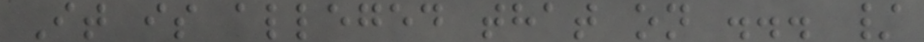It is alleged that on ... /
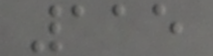115
